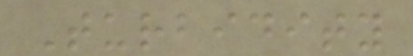Turbidity
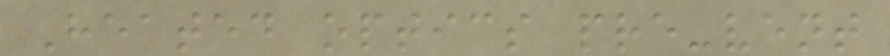Heated optics pre-vent
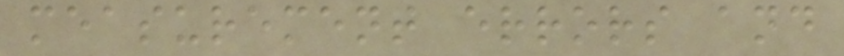measurement errors and
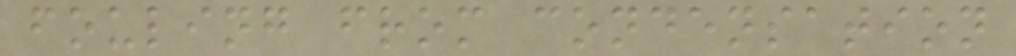fouling from condensation
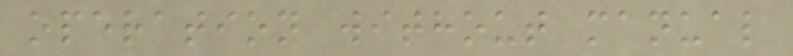operation without manual
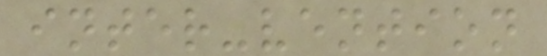inter-vention
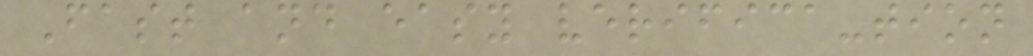Fast and easy verifica-tion
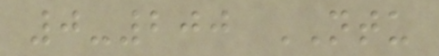0-200 NTU
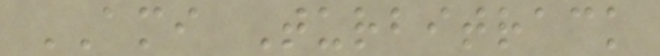AMI Turbitrack
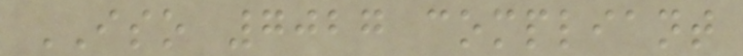ISO 7027 compliant
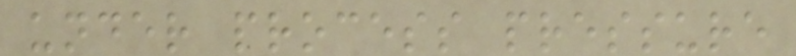under process pressure
